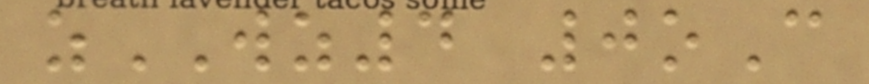zWZ4 0oC
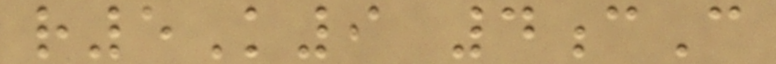r5K9 4cC
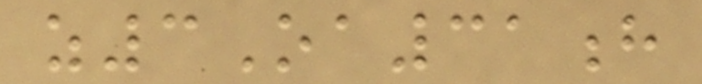z3Oa31h
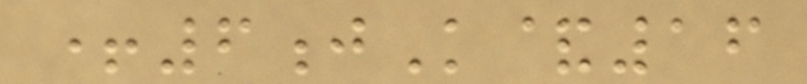+6jK&16
